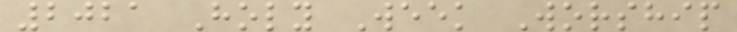2021 Holy Week Worship
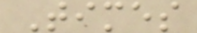Times
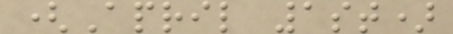(April 1st)
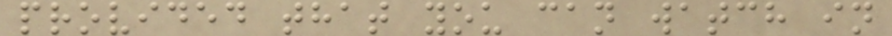provided that you can watch in
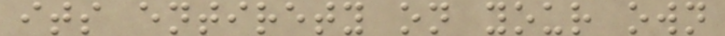its entirety on your own
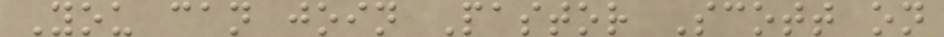You can join Pastor Scott on
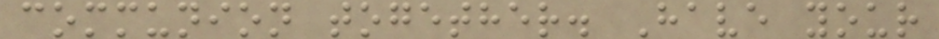communion together. Have your
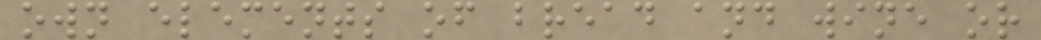own elements of bread and wine or
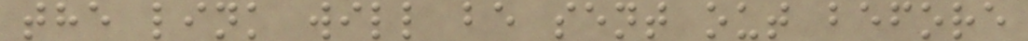the link will be sent out before
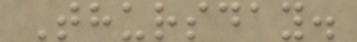Thursday.
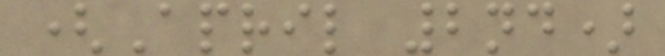(April 2nd)
